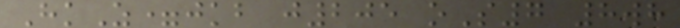HkZ=jkb j205 oS7 8wh
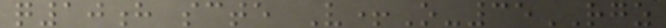q10h scte V+O-35RGZ
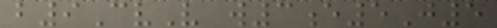b9CvV w3e5J5
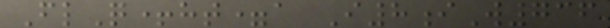FlQ+ht=a I8iW736
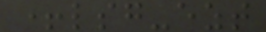+lsg-ezt
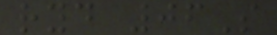ryd 06S
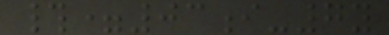#=03i-7y
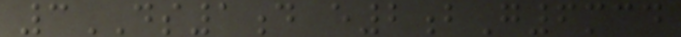3DS1d e2bG6mcd
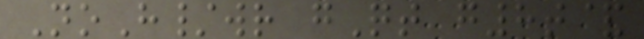NoH/wr gQt g8t&
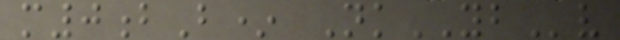m0bB* NkYBv
